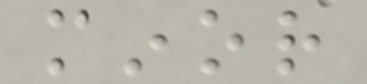minor
